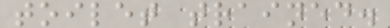toilet trained.
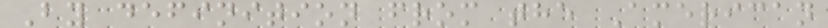By definition from the American
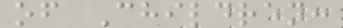of Children:
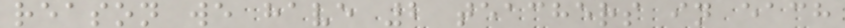reason we have 2 teachers in each
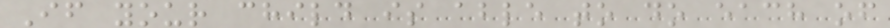If your child is able to do each of
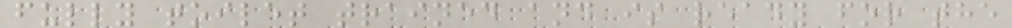fully toilet trained and is ready for the
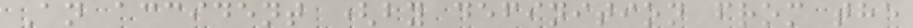An accident (by definition from the
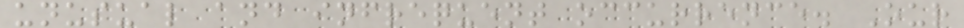unusual and infrequent occurrence. Our
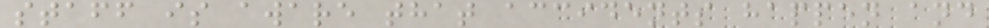staff is aware that accidents happen and
